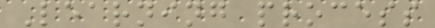Learning process
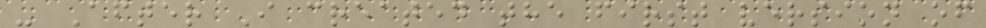- After I created the first version of
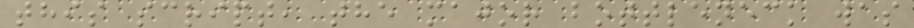this script, the major bottleneck was
